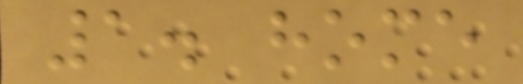1. home
